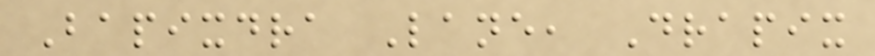Bapixdra Lane, Drapix
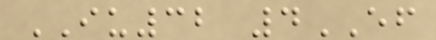IU32 4EF
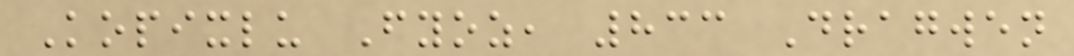Kopixlu Fyoz, 833 Dragwen
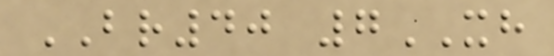BR40 7XH
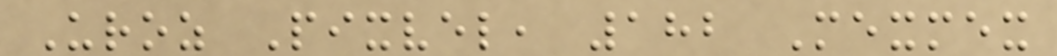Uroz Pixvel, 182 Mexmex
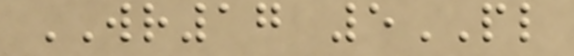WR17 5PL
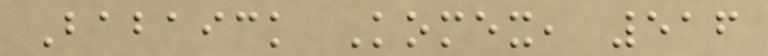Babaick Komex, 516
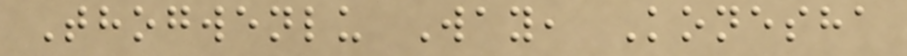Thogwenlu Way, Konesha
